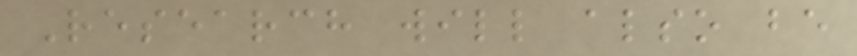Research will also be
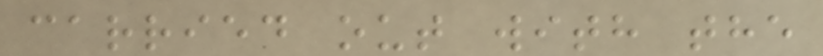carried out with the
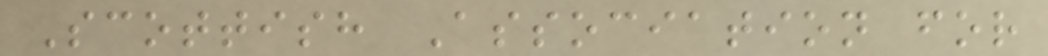Scottish Association for
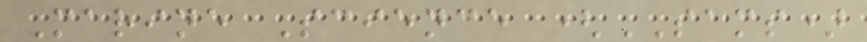Marine Science (SAMS)
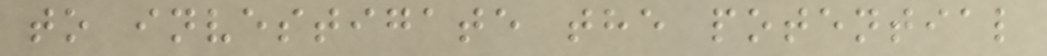to investigate the potential
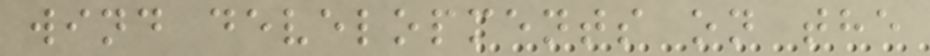wind developments on the
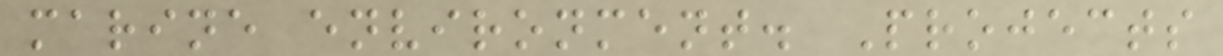marine environment. Projects
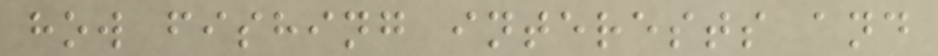how fishing interests and
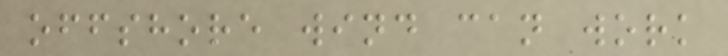offshore wind can work
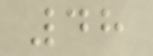48
